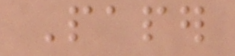Paper
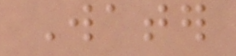Water
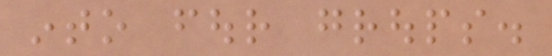into four groups.
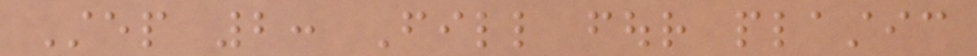Step 2: Fill four plastic
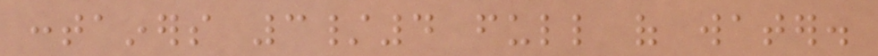containers 3/4 full of water.
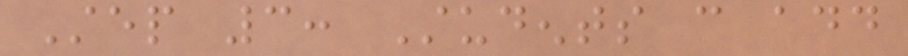Step 3: Students can add
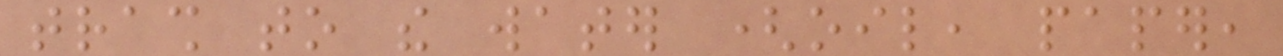trash to the water (oil, paper,
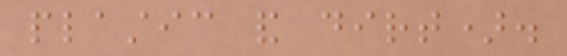plastic and dirt).
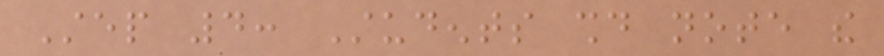Step 4: Students should note the
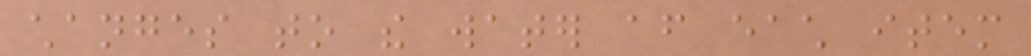changes to the water after each item
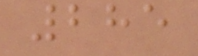285
